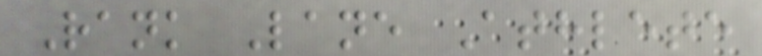Rank Lane Athlete
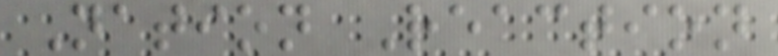Nation Reaction
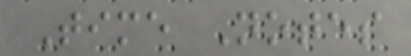Time Notes
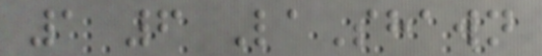1 6 LaShawn
